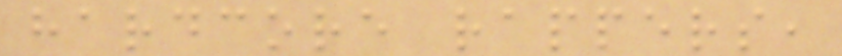hardcore rappers,
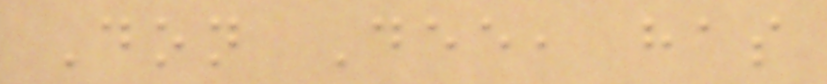Don Dee, has
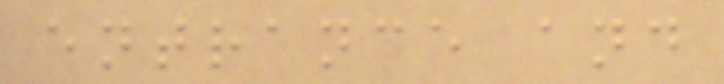entrance and
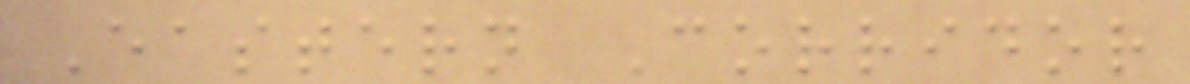Eastern Corridor
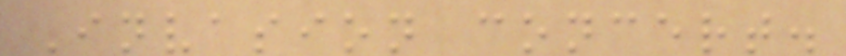Invasion concert.
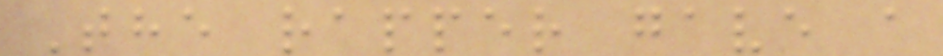The rapper gave a
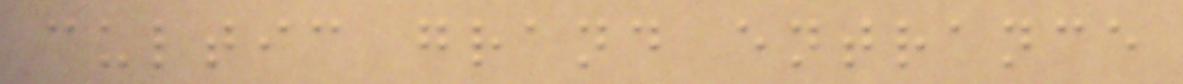cultic grand entrance
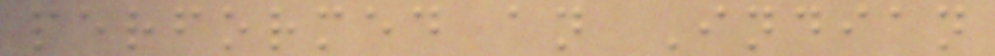performed an Indian
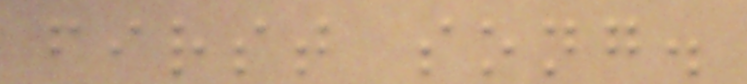first song.
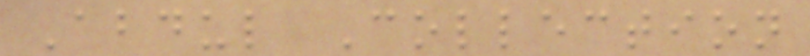Abdul Collection
